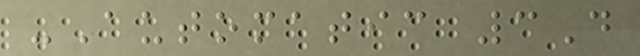-Automatic 3D
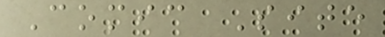Comic Site
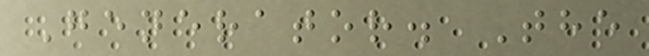Generator. The
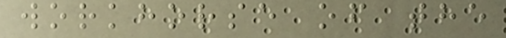workhorse of the
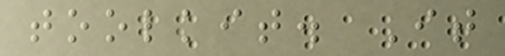toolkit. It
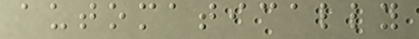automatically
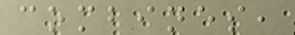combines,
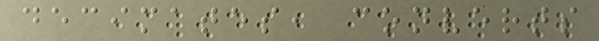decimates, converts
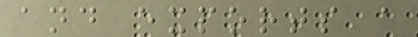and exports a
